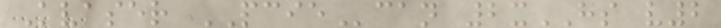Kvaser PCIEcan 2xHS v2
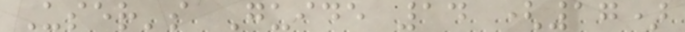User's Guide 14 (17)
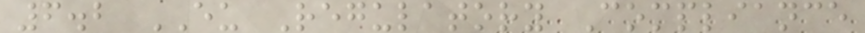6.2 EU Regulatory Compliance
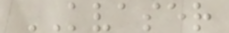KVASER
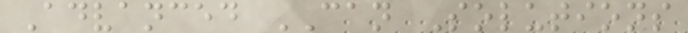Advanced CAN Solutions
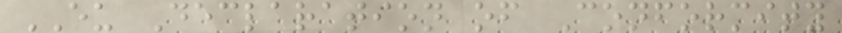EU Declaration of Conformity
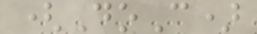(DoC)
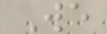We
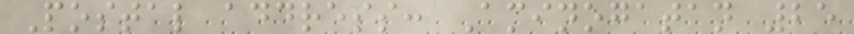Postal address: Aminogatan 25
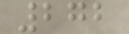272
